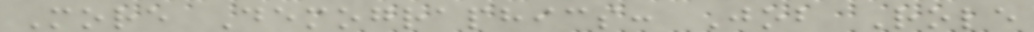More Demographics: Job Role
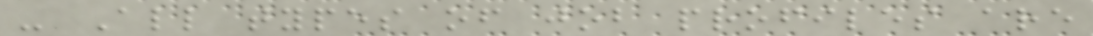- All types of job profiles are
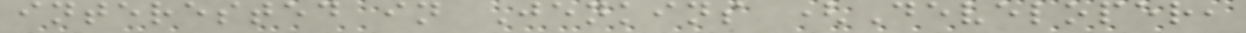interested in Jenkins (Developer,
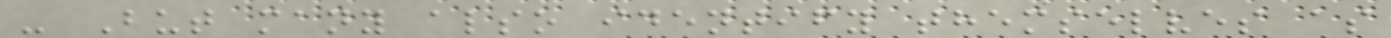- But many also identify themselves as
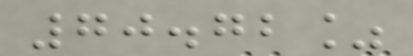70.72%
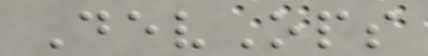DevOps
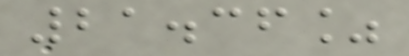21.36%
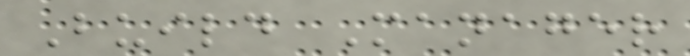Build Manager
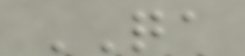QA
